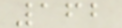162
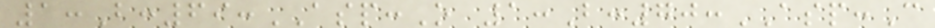1:B:69:ASP:O 1:B:70:ASP:C
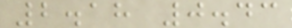2.18 0.43
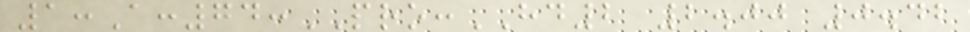1:A:74:PRO:HD2 2.00 0.42
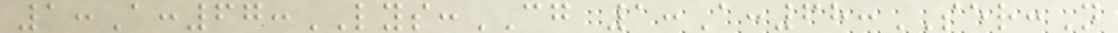1:A:67:LYS:CG 1:A:68:SER:N
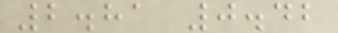2.81 0.42
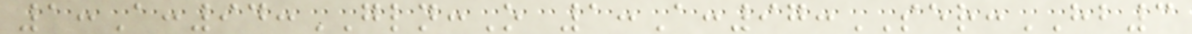1:A:94:GLN:O 1:A:97:SER:HB3
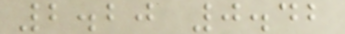2.20 0.42
